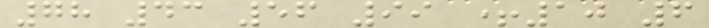78 43 56 99 +10 6
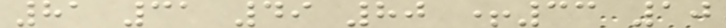81 31 49 80 +33 10
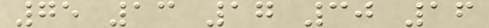75 13 17 30 16
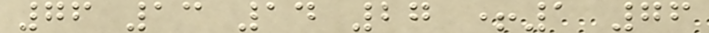76 13 14 27 +1 76
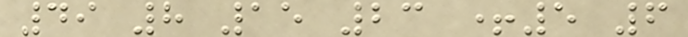49 8 15 23 +5 6
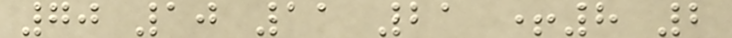70 10 11 21 +8 2
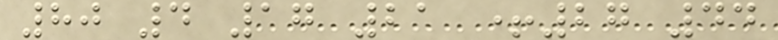80 4 17 21 +27 44
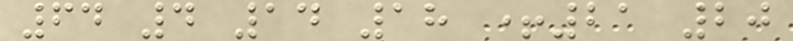64 4 14 18 +21 20
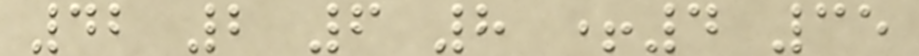42 2 6 8 +4 35
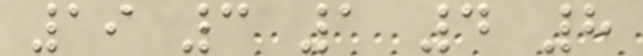19 3 1 4 8
